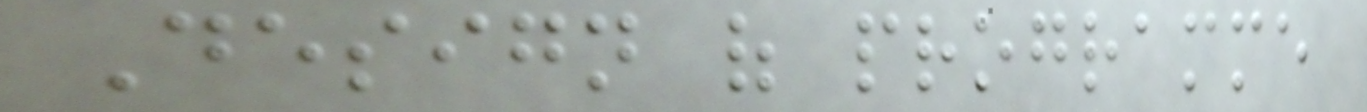Design of programme
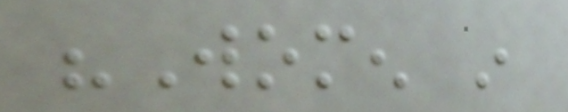"Women in
